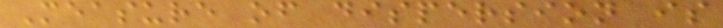Measure of dispersion is
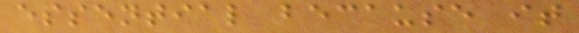essential because it
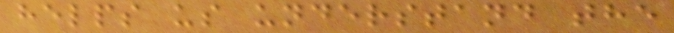helps us understand the
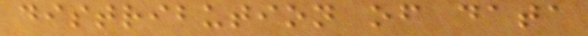distribution of data
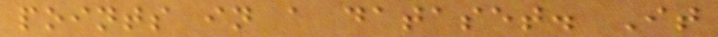points in a dataset. It
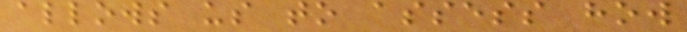allows us to assess how
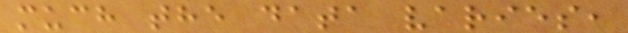much the data varies,
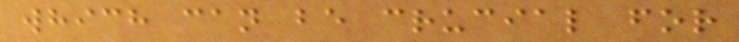which can be crucial for
